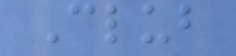Club
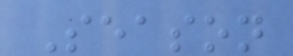Season
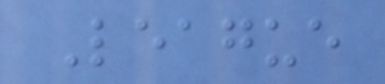League
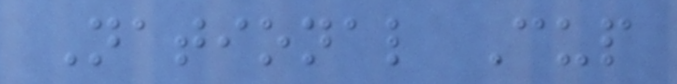National Cup
